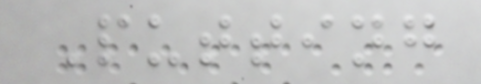Putting
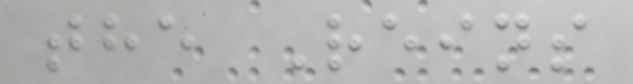the Reins
